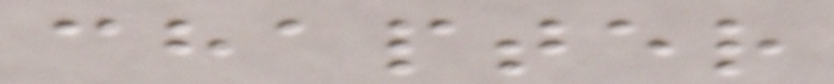chapter
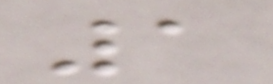1
